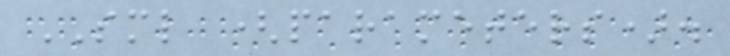SML (parameters).
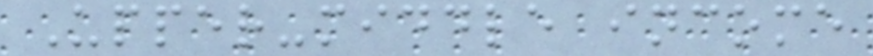Upper-middle income
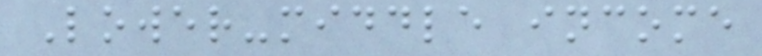Lower-middle income
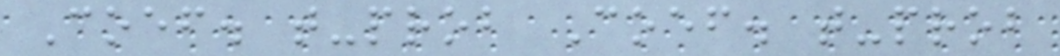Coef. t-prob Coef. t-prob
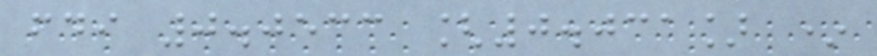fdi 0.0533 [0.031] *
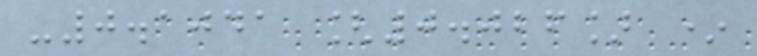-0.1041 [0.026] *
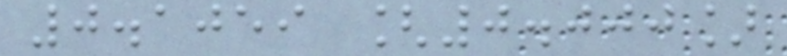0.1059 [0.000]
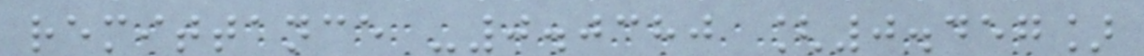remittance -0.0380 [0.457]
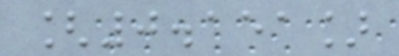[0.151]
